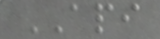API
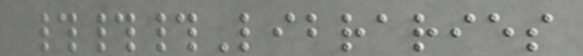###Libraries
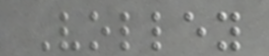Volley
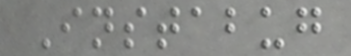Instabug
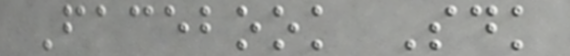Facebook Sdk
